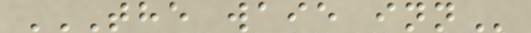THE WAIE INN
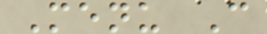Menu C
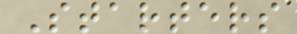Starters
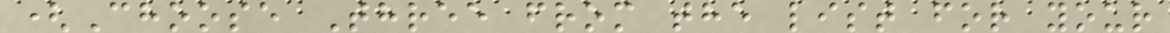(Choose Three from the list for your
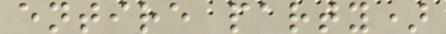entire party)
